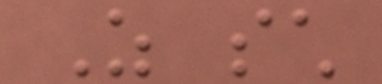As such
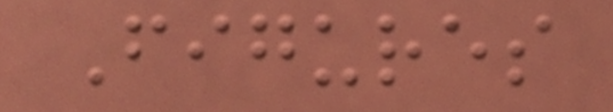Figures
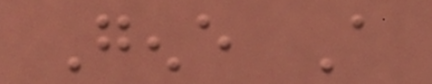Gene A
